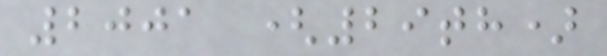2001 (29th)
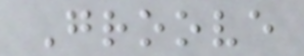Groove
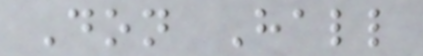Don Hall
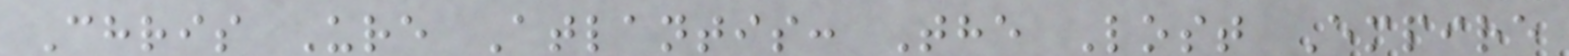Chris Ure Atlantis: The Lost Empire
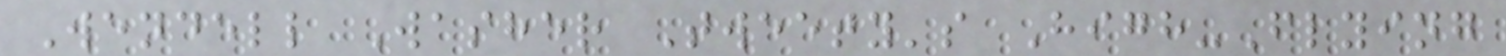Wendell Washer Tweety's High-Flying
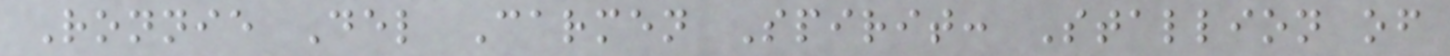Ronnie Del Carmen Spirit: Stallion of
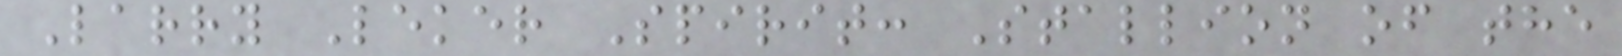Larry Leker Spirit: Stallion of the
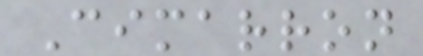Cimarron
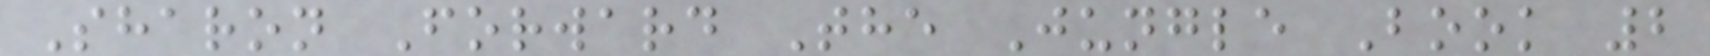Sharon Forward The Jungle Book 2
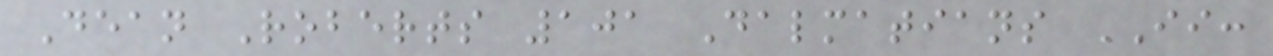Dean Roberts 101 Dalmatians II:
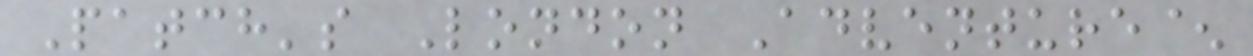Patch's London Adventure^
